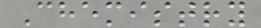Chemistry
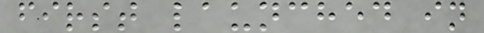first launched in
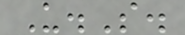U.S.
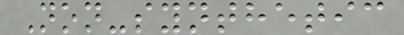Non-synthetic
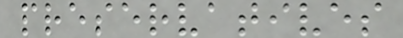preservatives
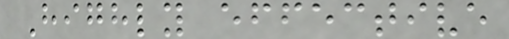Highly effective
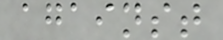against
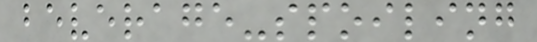beverage-spoiling
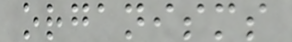organisms
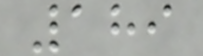189
